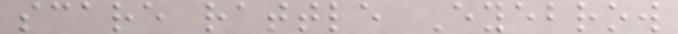scare rattle Eyebrow
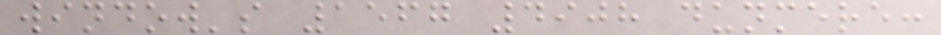window's 1567 4908 dunmere:
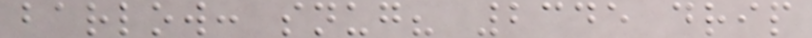barlow: snug? 2345 drip
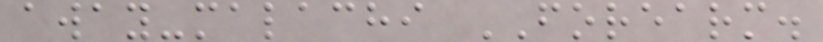away-malachi FOREARM.
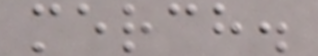merch.
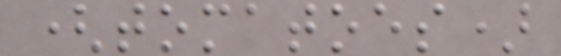(tomatoes)
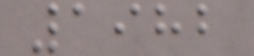1982
